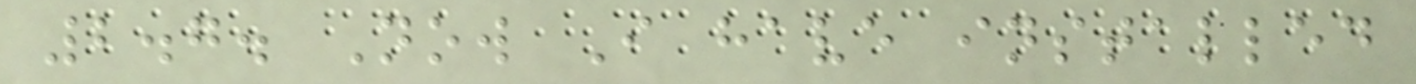2.7. Now I have installed
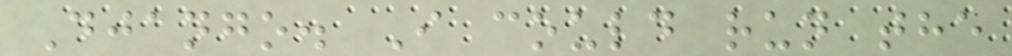Django. I could run the
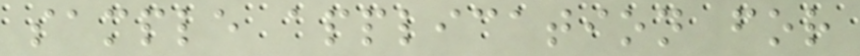sample application for
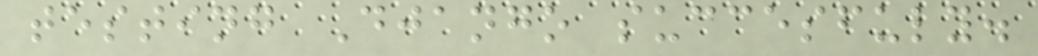testing Django succesfuly.
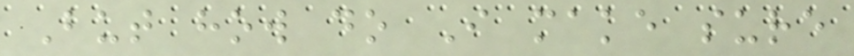But how do I make sure
